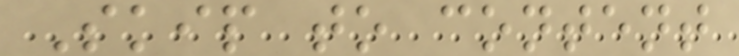Skip to content
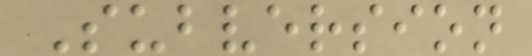Subversion
